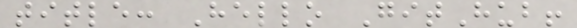title: Hello GitHub!
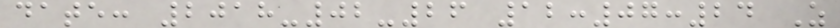date: 2018-02-26 12:07:24 Z
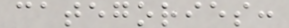categories:
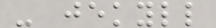- jekyll
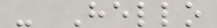- Hello
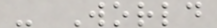- World
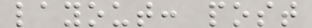layout: post
